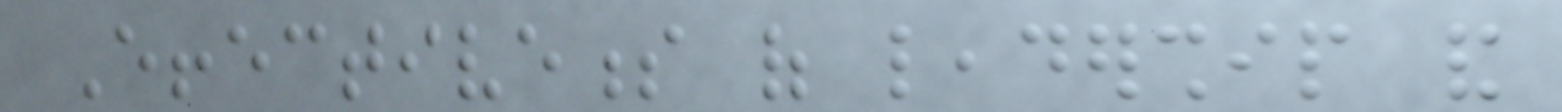Effectiveness of leadership and
